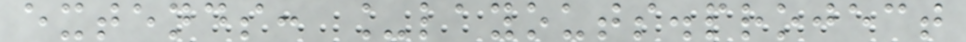extends: _layouts.project
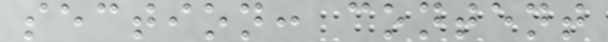section: content
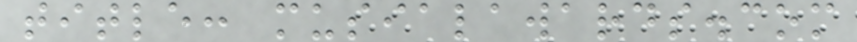title: musialawards.com
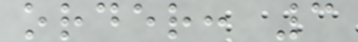order: 3
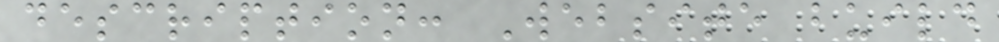description: Website build
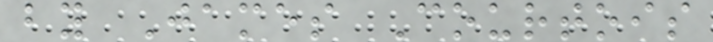by James Courtois
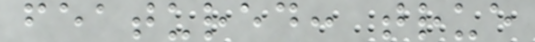featured: true
